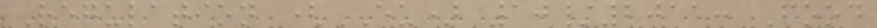Regulation (EU) 10/2011: Food
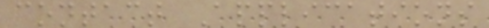contact Applications
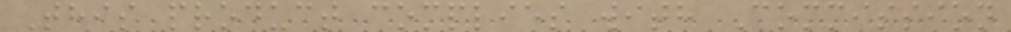This product complies with Commission
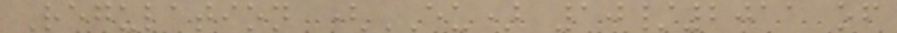Regulation (EU) 10/2011 of
